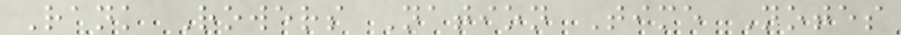Rank Rowers Nation Time Notes
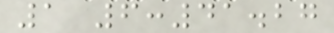1 6:41.27
